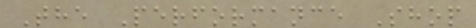The Performance Shop
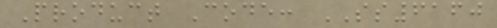Product Code: SS6160
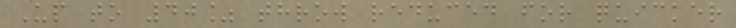Up to 40% throw reduced for quicker
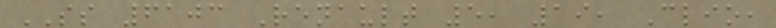SS 6103 Renault 5, 19, Clio,
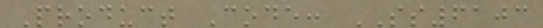Product Code: SS6103
